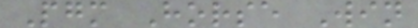Pgm Horse Win
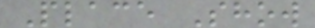Place Show
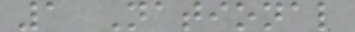1 National
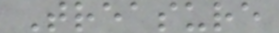Treasure
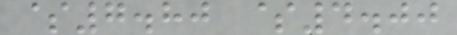$7.80 $4.00
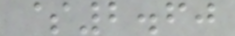$2.60
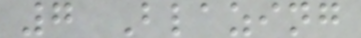7 Blazing
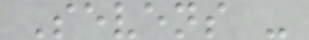Sevens -
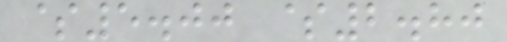$5.00 $2.80
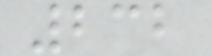232
